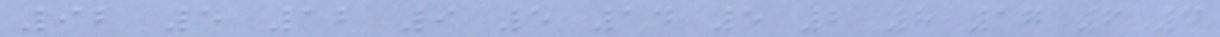92 5 12 9 5 14 5 2 8 17 6 4
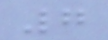7
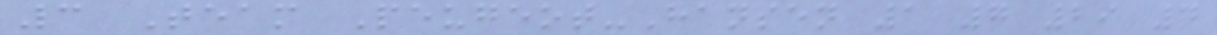3 Team Peugeot-Hansen 1 7 29 4
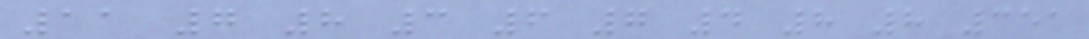11 7 8 3 6 7 4 8 8 351
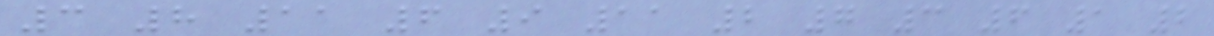3 8 11 6 9 11 2 7 3 6 1 2
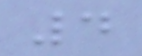4
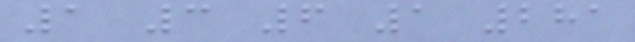1 3 6 1 281
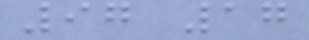97 17
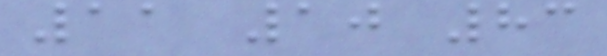11 10 83
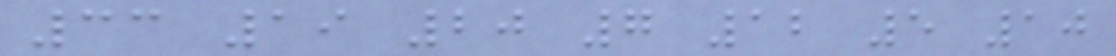33 19 20 7 12 5 10
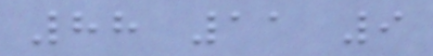88 11 9
